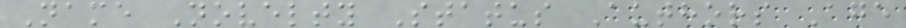Name Novelty Status Authors Age
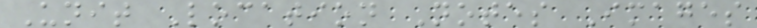Unit Location Notes Images
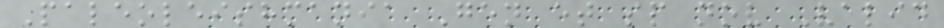Paleoleishmania Gen et sp nov Valid
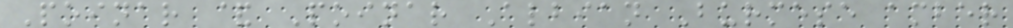Poinar & Poinar Albian Burmese amber
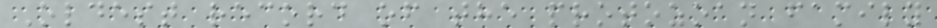Oldest record of the protozoan family
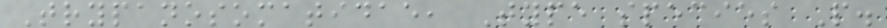Trypanosomatidae, Type species P.
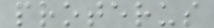proterus
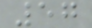57
